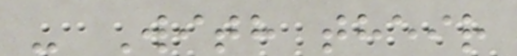- With their
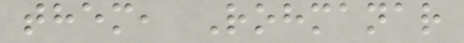them, Rohmanar
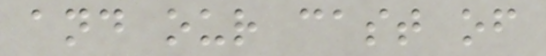and our cast of
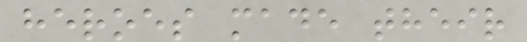heroes made their
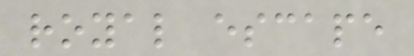royal escape
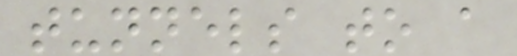tunnels to a
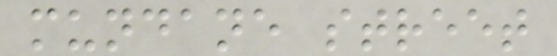mundane street
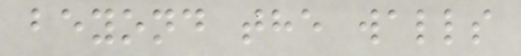beyond the walls
